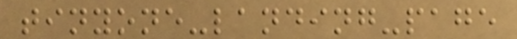tinyone-landing-page
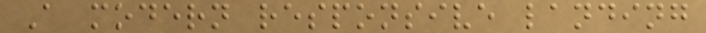A modern responsive landing
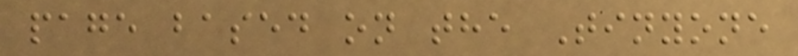page based on the Tinyone
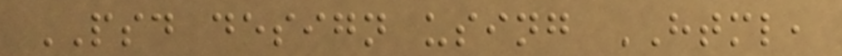PSD design using HTML,
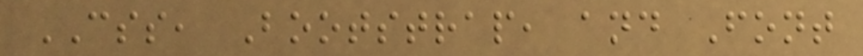CSS, Bootstrap, and Font
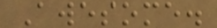Awesome.
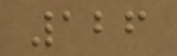126
